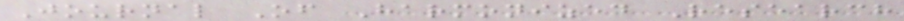Journal Of Harmonized Research
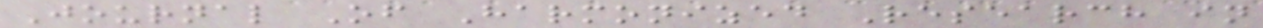Journal Of Harmonized Research in
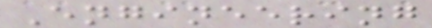Engineering
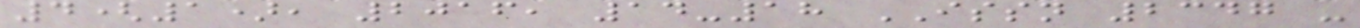4(1), 2016, 14-18 ISSN 2347 -
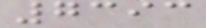7393
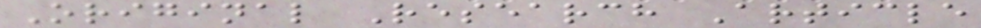Original Research Article
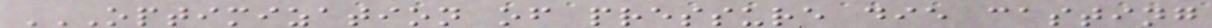OPTIMIZATION OF PRESSURE DIE CASTING
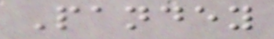Pandey
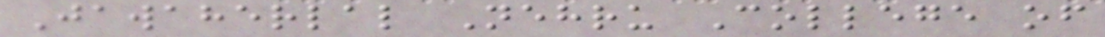Jawaherlal Nehru College of
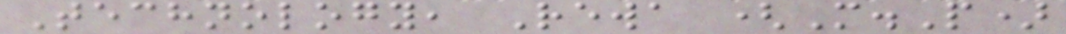Technology, Rewa (M.P)
